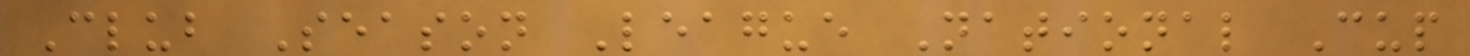Club Season League National Cup
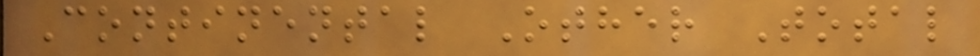Continental Other Total
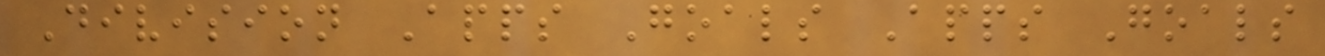Division Apps Goals Apps Goals
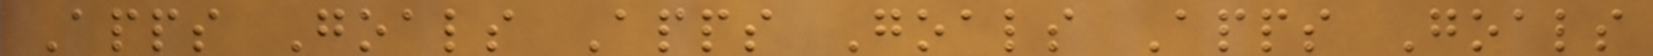Apps Goals Apps Goals Apps Goals
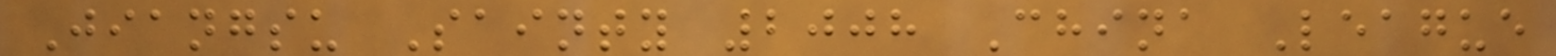Jiangsu Sainty 2008 China League
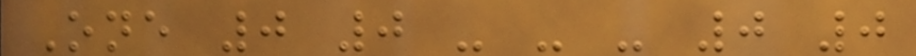One 0 0 - - - 0 0
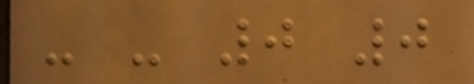- - 0 0
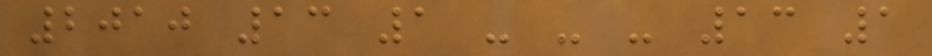2010 13 1 - - - 13 1
